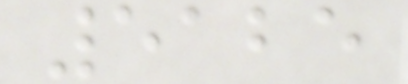5125
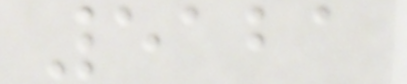5121
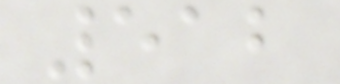512
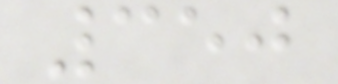350
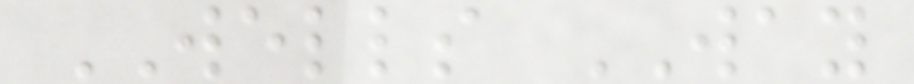WELLS WAY
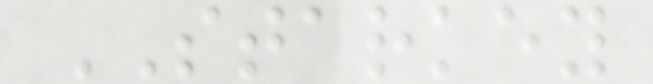STARKEY
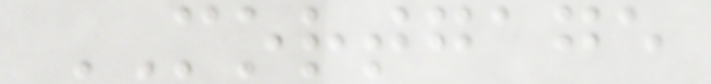MORTGAGE
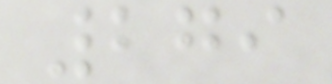279
